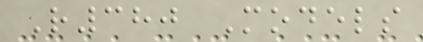R380 Models
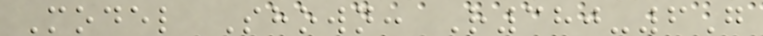Model Shown: R380-6G
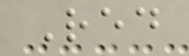Red
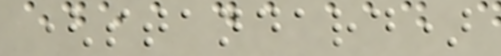(standard)
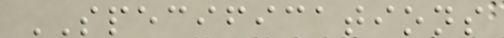SPECIFICATIONS
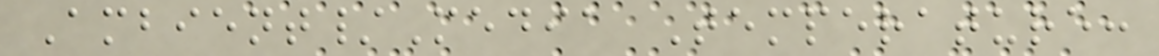Ambient/Media Temperature:
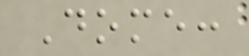Dome:
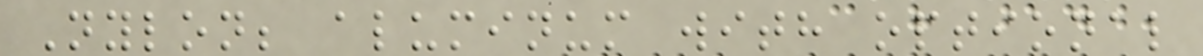Nylon; aluminum with optional
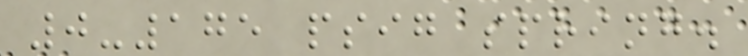0-175 psig spring.
